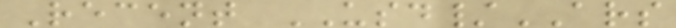Recent USD/ARS
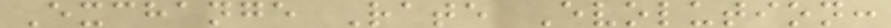Exchange Rate Evolution:
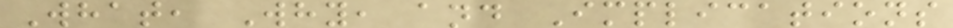What, Why, and Implications
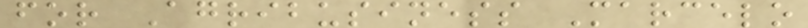for Agribusiness Marcelo
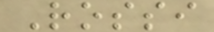Rossi
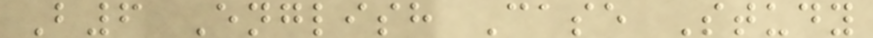B6 English Case Study
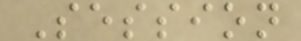Session
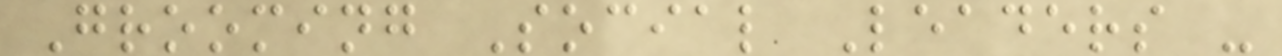Grooming Social Leaders -
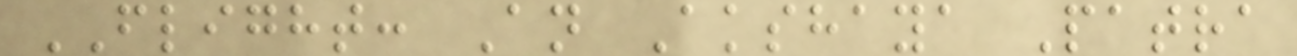FLIGHT: An Akshaya Patra
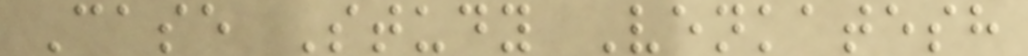Case Study Venkatesh
